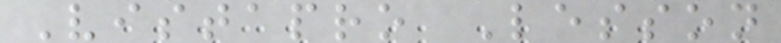Vistapro Lesson
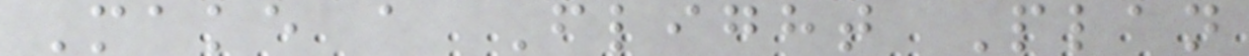Make a Flight Plan
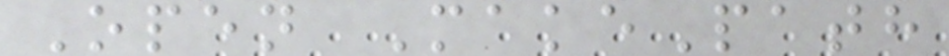Open MakePath
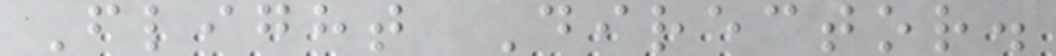Flight Director.
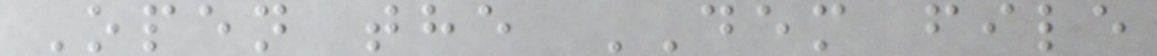Open the DEM file
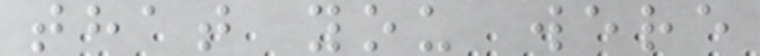that you were
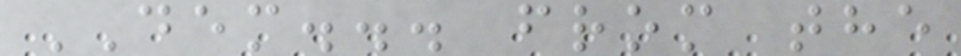DEM... from the
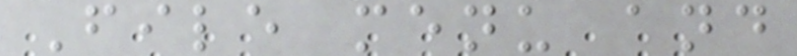File menu and
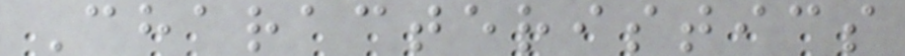Characteristics
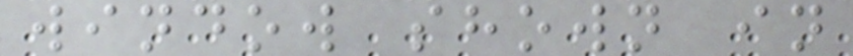window shown in
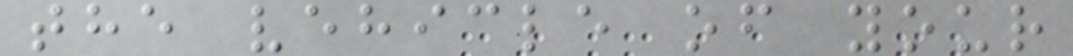the vehicle of your
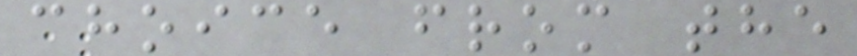choice from the
